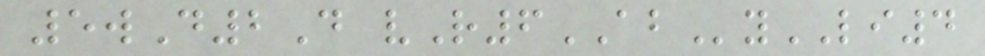5wD2D vR6AByLI4
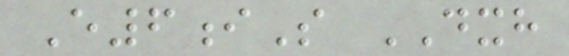E6iS DXH
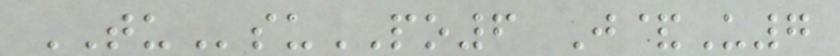TUsuPO6 J&U7
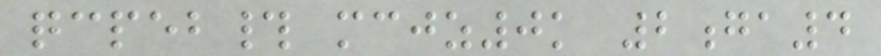qcpeb# mcjz0k 2ga4
